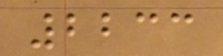2233
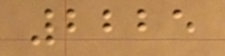2225
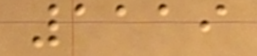1119
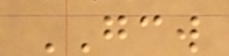GCW
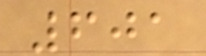601
